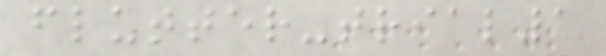flutter-trial1
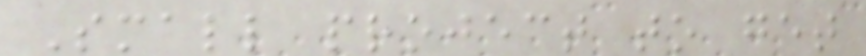Small project to get
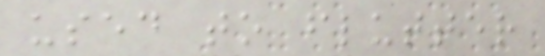used to flutter
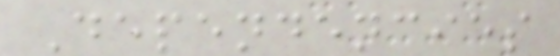Dependencies
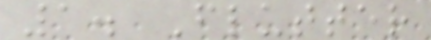1. Flutter
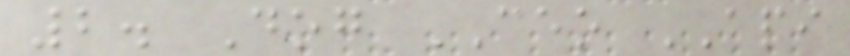2. Dog CEO API
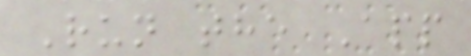Run the App
